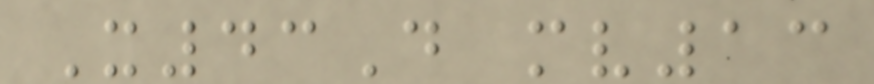X43D mv13
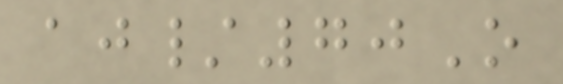aj/70O
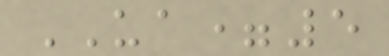UA=5
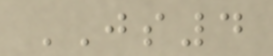JS4
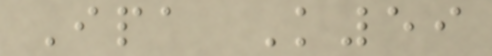Ipa K59
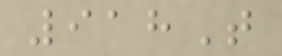918T
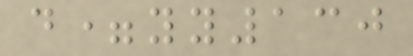d=yy130
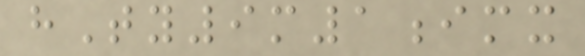hTy9m1imx
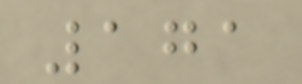171
